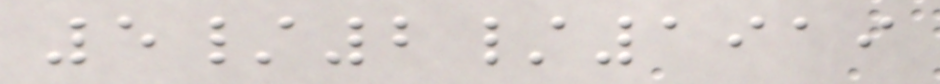5/2/1919
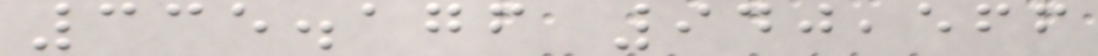335.176 940,566
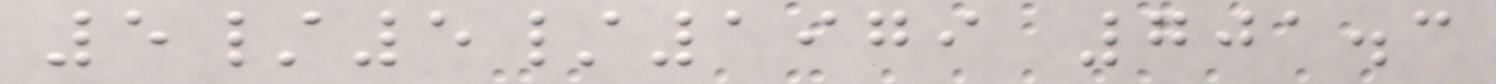5/5/1979 701.3
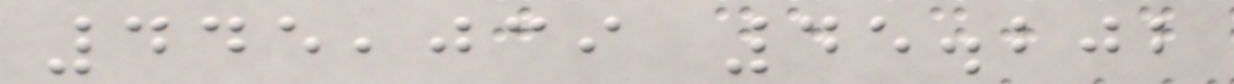445,039 45.202
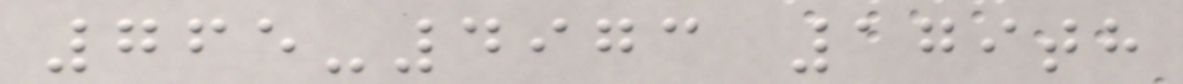765-4973 179th
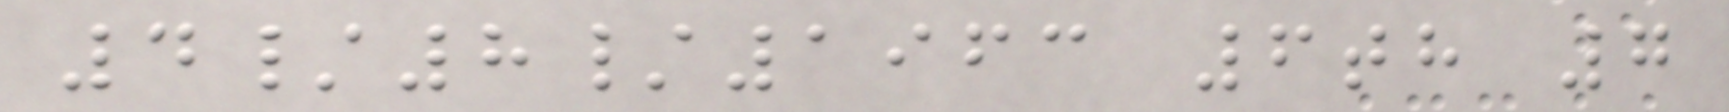4/8/1963 6th 7
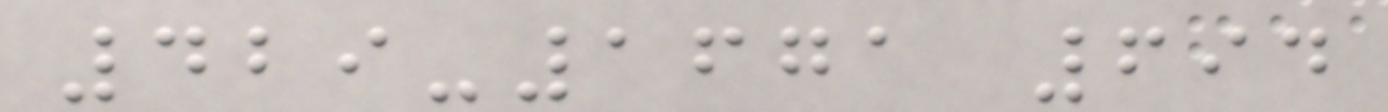429-1671 694
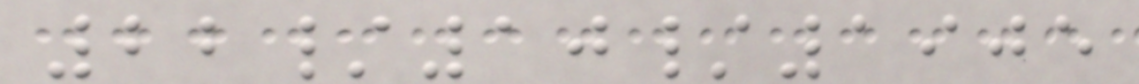22/10/1905
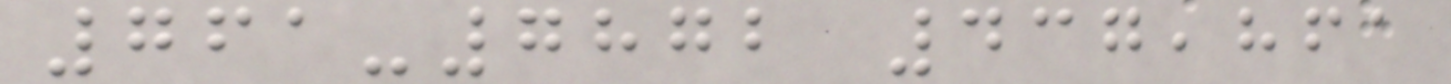761-7872 437,861
